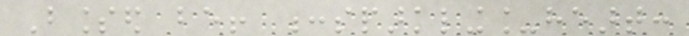Blessed be! :sparkling_heart:
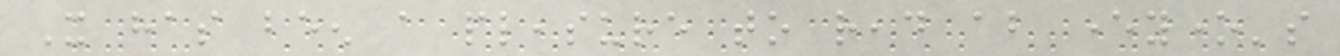It has been a pleasure to read about everyone's
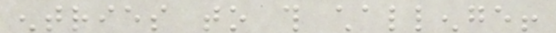entries to this challenge!
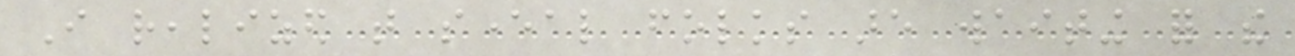I realized that several folks are waiting for the
